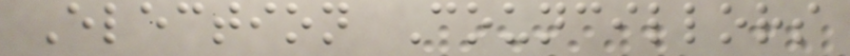Election Councillors
